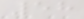58
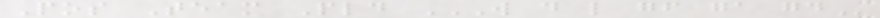Pos Team Pld W D L GF GA GD
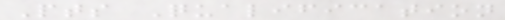Pts Qualification
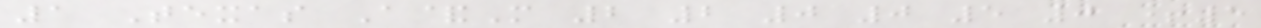1 Texas A&M 2 2 0 0 5 0 +5
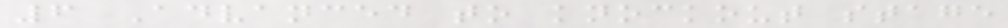6 Advanced to knockout stage
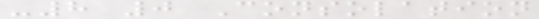-8 0 Consolation
